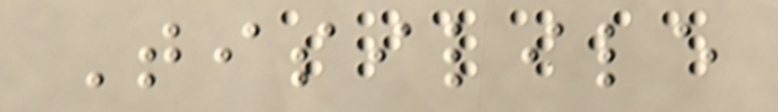Tisilile
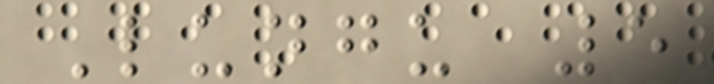Lungu 5
